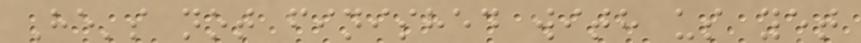He's not finished with us yet
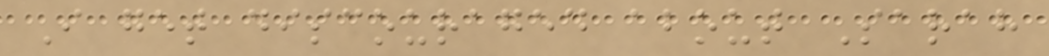I get discouraged about Sarah
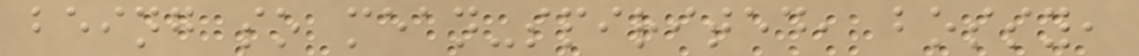being so mean-spirited, bossy,
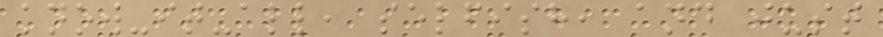know-it-all, selfish, and just
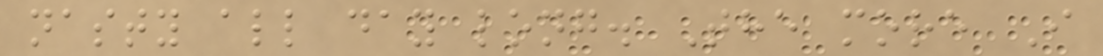nasty all day long. The more I
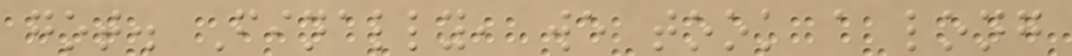got. Finally, we took a long
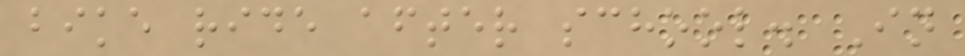bike ride after school. In
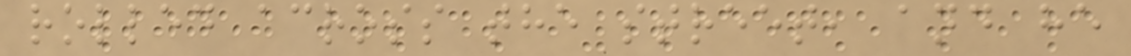rolled across the street, and he
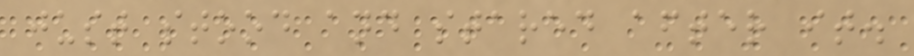just stood and stared after it.
